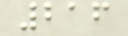216
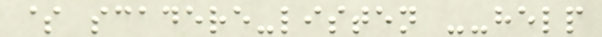$ scadere-listen --help
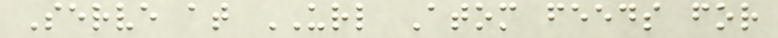Serve at URL Atom feeds for
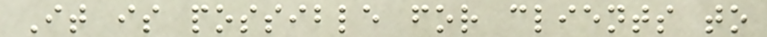It is possible for clients to
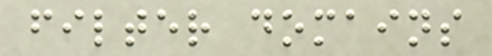filter domains
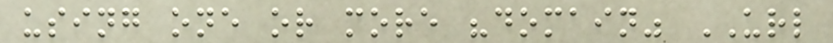using one or more "domain" URL
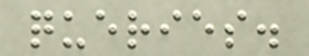queries.
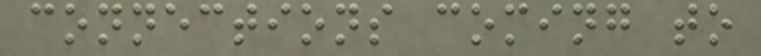connections coming to
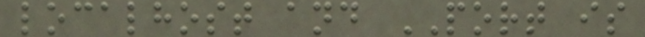localhost and PORT is
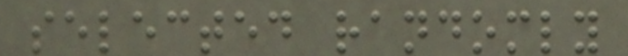selected randomly
